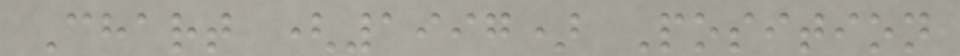Chart (1997) Position
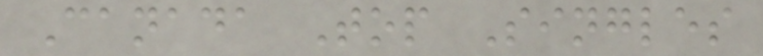Canada Top Singles
